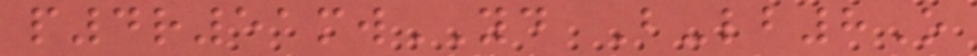p4r51mwYD B-lb8O
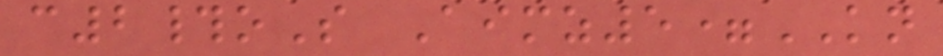c2#oS Aimz5=KN
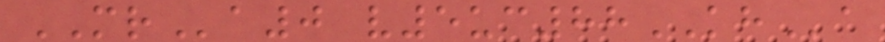MRa0 v5uc88KHa
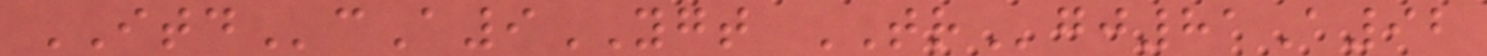ITDcA9YGT TRgj81A92
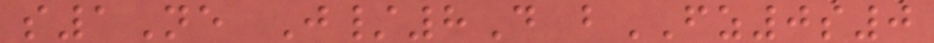s1Ne J/8D bFZ0s0
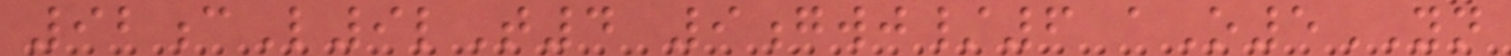92cL9lT4 9gwj/6 aO5YN
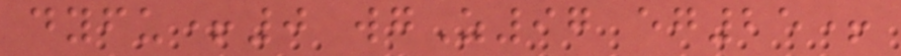dyfu+0 wgZ97 eg25+
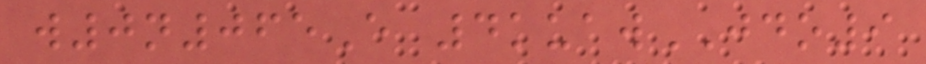w0n065E 4kuawJDO9
